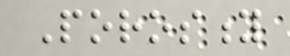Porosity
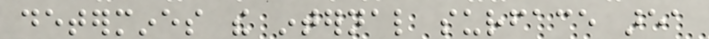determines the internal surface area
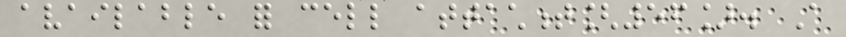available for cell attachment[56]. A
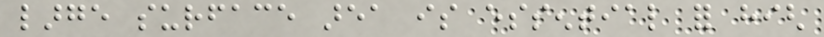large surface area is essential for high
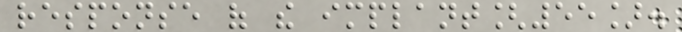response of the implant[55].
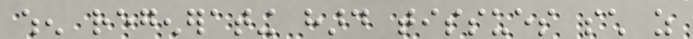when regenerating hard tissues such as
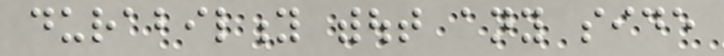durability without any side
